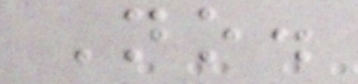No.
